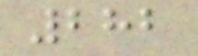282
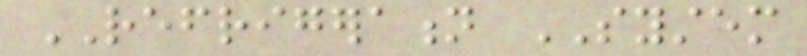REFRIGERATION SYSTEM
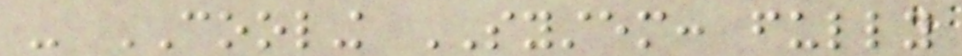- COOLING SYSTEM: fully
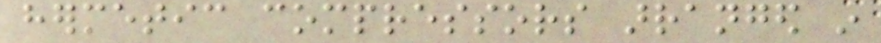hermetic compressors arranged in
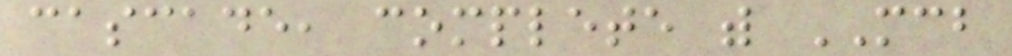cascade, complete with MCB
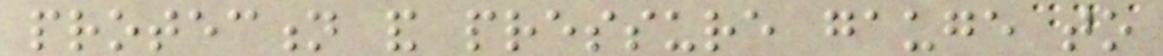protection and pressure gauge to
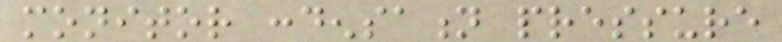monitor condensation pressure
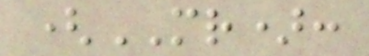(MR):
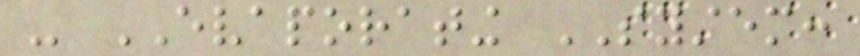- EVAPORATING SYSTEM:
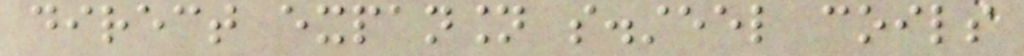direct expansion s.steel coils
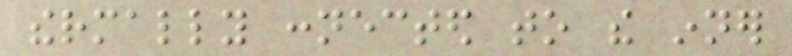thermally connected to the inner
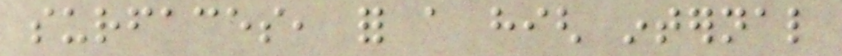surfaces, for a high internal
